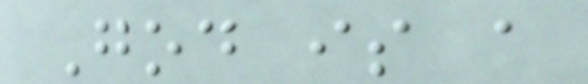God is a
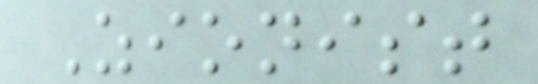Zionist
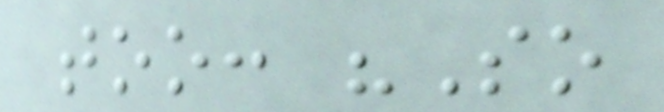too: "So
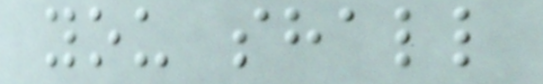you shall
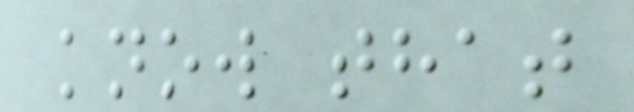know that
